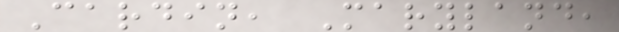Cardin, Maryland,
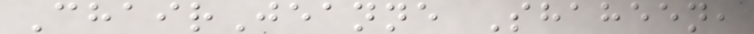ChairJeanne Shaheen,
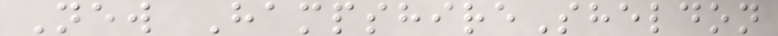New HampshireSheldon
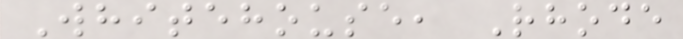Whitehouse, Rhode
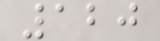120
